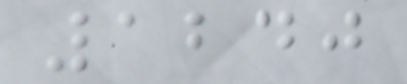1240
